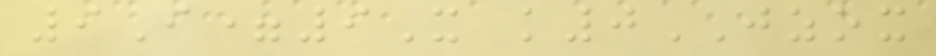9I=9X k0JZOX
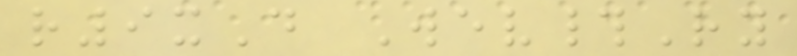r9xD Wev#Ry
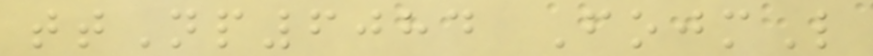ttNp6084 FojmL
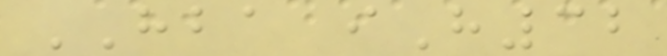HBA iH32
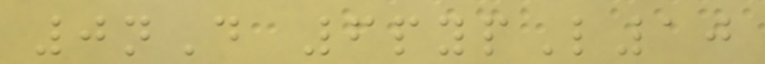0nD 6pypL10
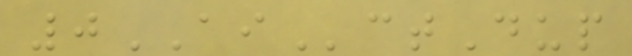0AIctDup
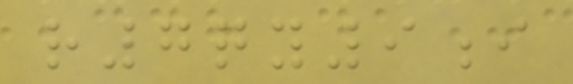r7qy9i
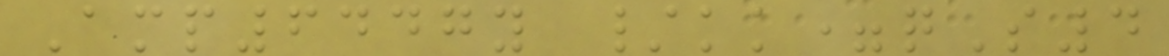Amp6447y /kk=qS4
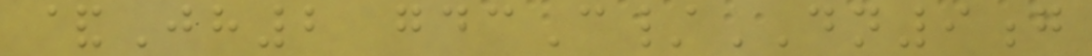&Jh2 gdcC/DN9g
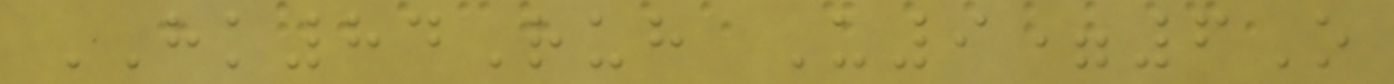HK84Ruh U9=6O
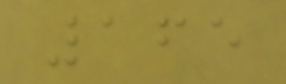165
